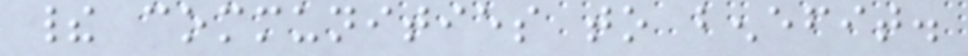their communities to benefit.
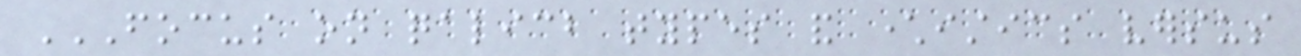FOCUS ON QALICB TYPES AND CHARACTERISTICS VERSUS
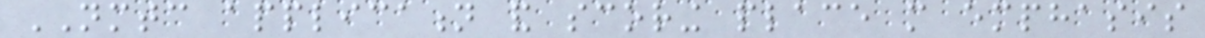NMTC application and scoring place more emphasis
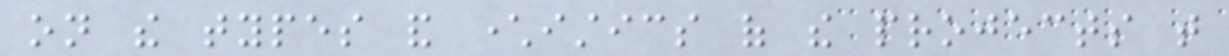on the types and characteristics of the projects that
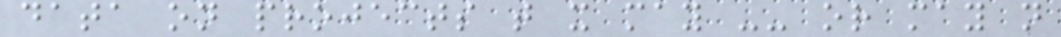data on projects that it may -- or may not
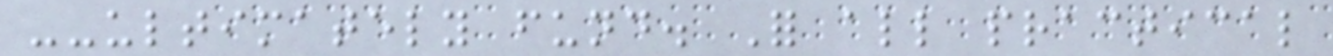--ultimately fund. For all practical
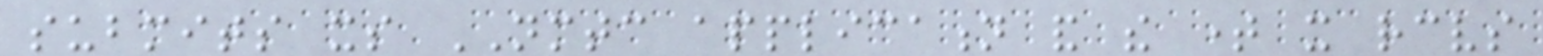submits its NMTC application and the time it receives
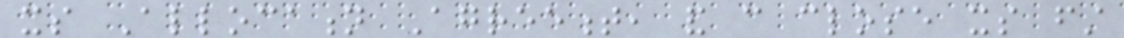its Allocation Agreement, and can close its first
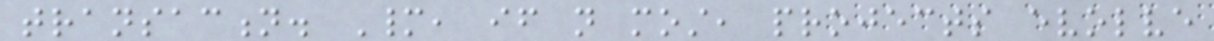transaction. Many, if not most, projects evolve
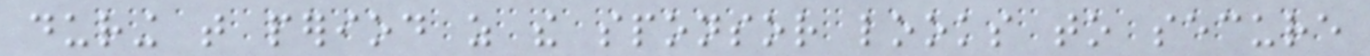during that period as the sponsor looks to secure
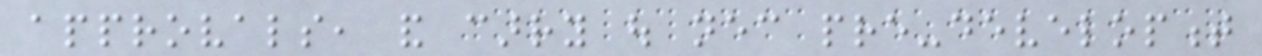approvals, and carry out necessary pre-development
